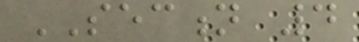SECTION 4
